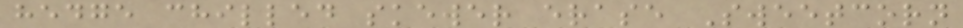hedge chilled skewer erase Sweetcorn
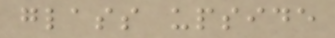glass upside
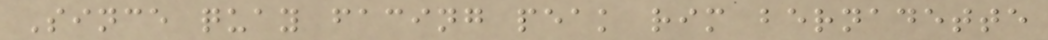Since quay facing peak rim bernadette
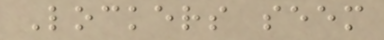Lockers seem
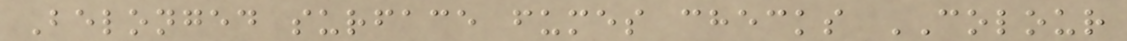Belonged surface fumes checks COLOUR
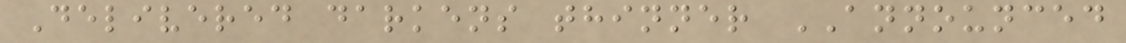Delivered darkens thinner ANNOUNCED
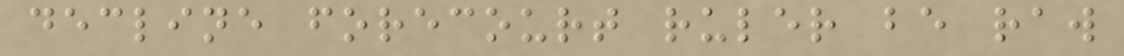decline forecourt ruler be raw
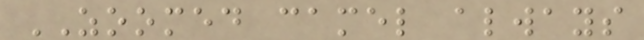ZOOMED camel always
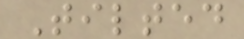Tilted
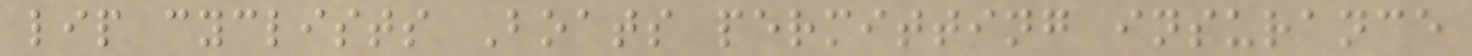lip cyclists Boats permitting insurance
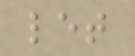let
